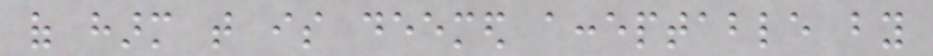of harm that is deemed acceptable by
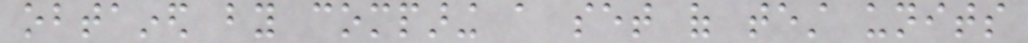obtained by comparing a set of test units
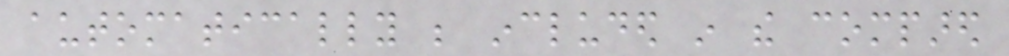automatically be included in the compared
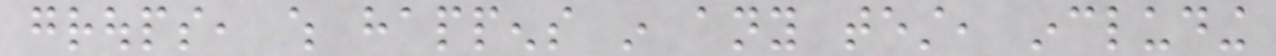groups, which happens in any test, including
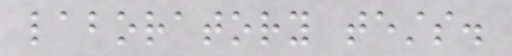laboratory tests.
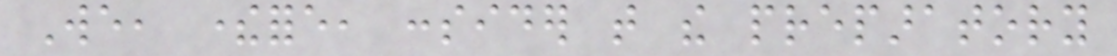We, therefore, consider that the preparatory
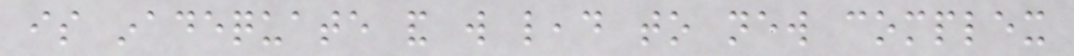is inadequate and will lead to new complex
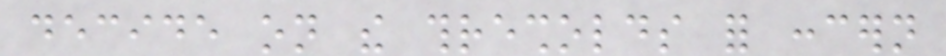decide on the thresholds for concern
